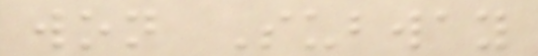won Subway
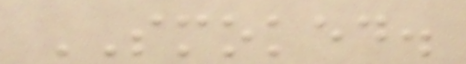SMOKED.
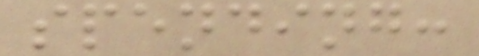spending:
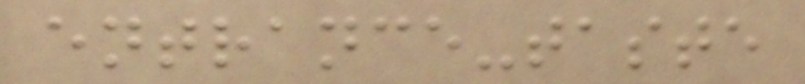entrance-taste
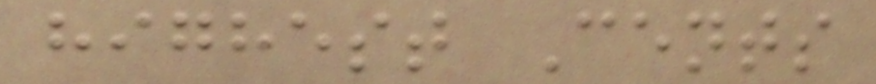highest Cents
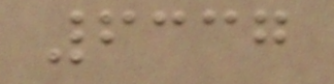6337
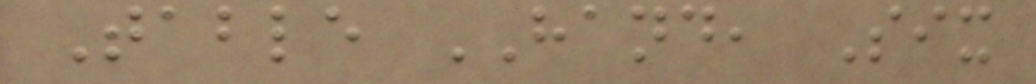Table HAND, Six
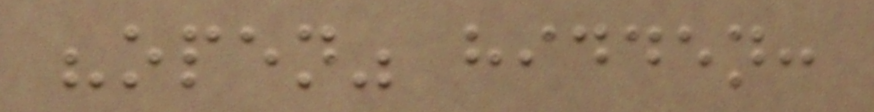"open" hidden:
